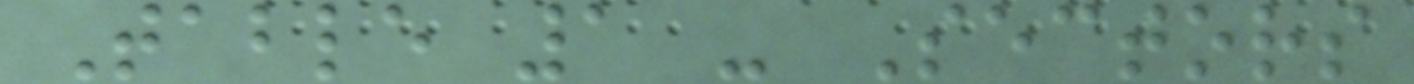Table 1 - Sectors
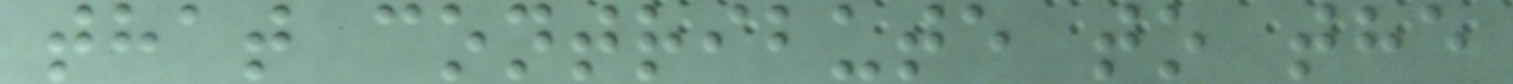that contribute to the
